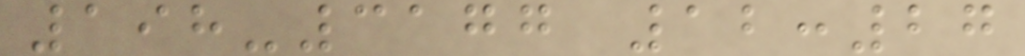198-3177 12:27
